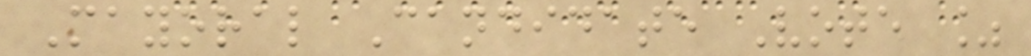Mayoral Candidate Vote %
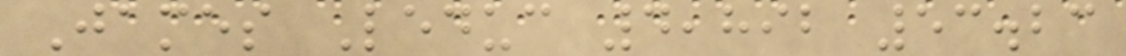James Leduc 4,892 53.23
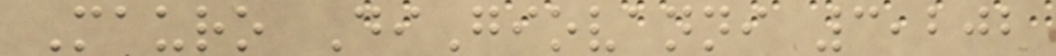Mauro DiGiovanni 3,202
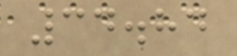34.84
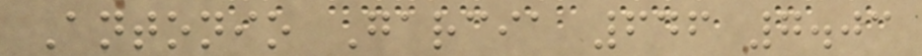Antonio Garcia 646 7.03
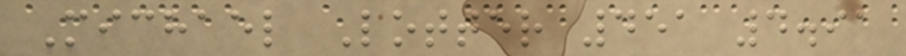Michael Lotter 451 4.91
